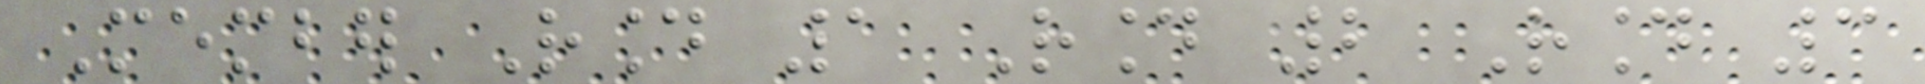Member Round 1 Round 2 Round 3
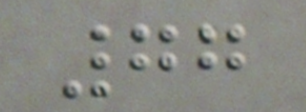77
